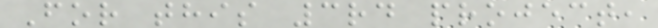For this 3rd project,
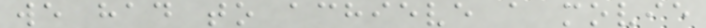we had to achieve a movie
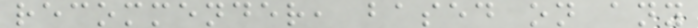recommender, based on any
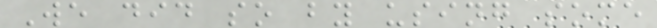We did so by using some
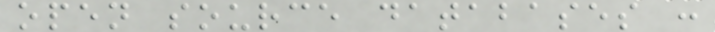open source databases :
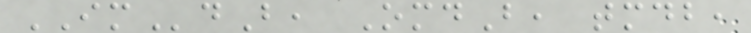IMdB, OmdB, tmdb,
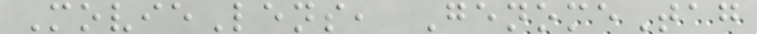MovieLens, GenomeTag
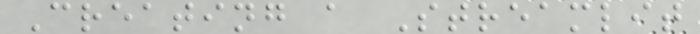Creating a Streamlit
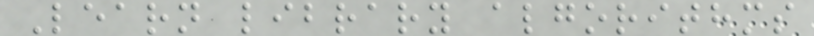Learn library algorithms
